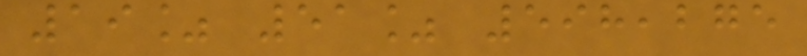19% 51% 598,275
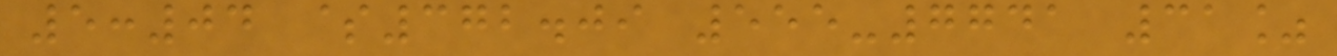5:04 $372.09 555-7741 31%
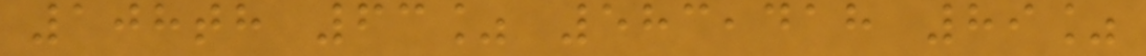108th 63% 583,418 89%
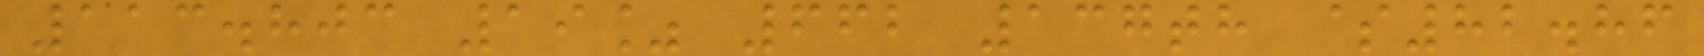113.803 19% 662 137th $82.86
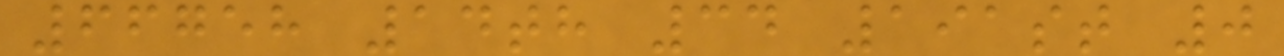66758 14th 34 191st 0
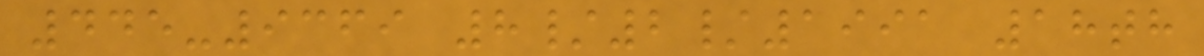445-9369 8/2/1991 18th
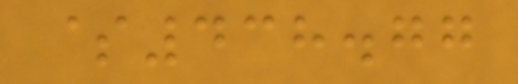$438.77
